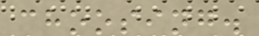choosing.
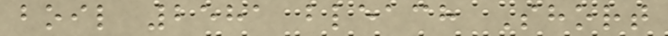boil 2581 bleach Short
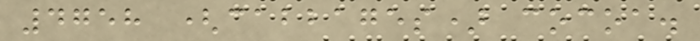4758 (cabbages) cocoa.
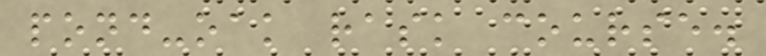pond-oak rask course.
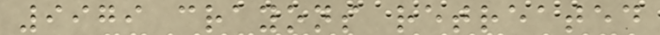9979 crayons retreated
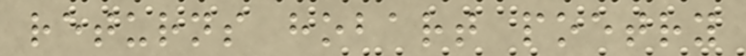returns hobart poetry
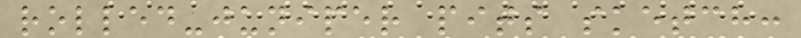rolled-juniper pits sketch:
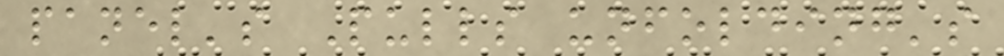panel's Pulls unfolding's
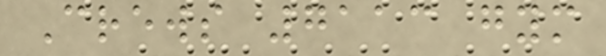Crews 7113 gym
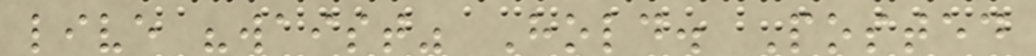live "waist" Hold. Posted
